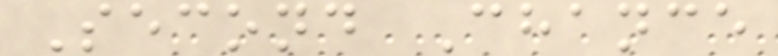Second Chance
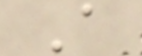A
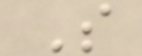S
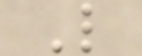L
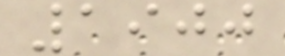1900
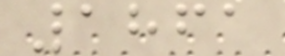1861
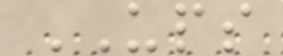UPS
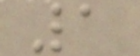1
